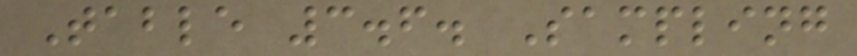Table 3.6. Sampling
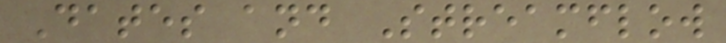Dates and Streamflow
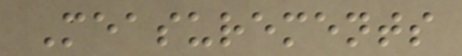Measurements
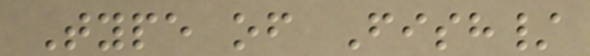Type of Fish/
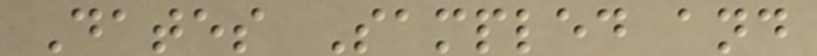Dates Sampled and
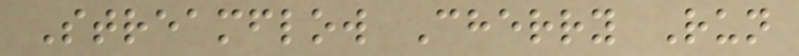Streamflow Cherry Run
